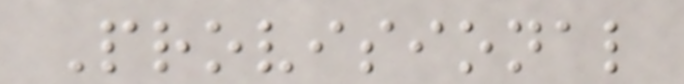Provisional
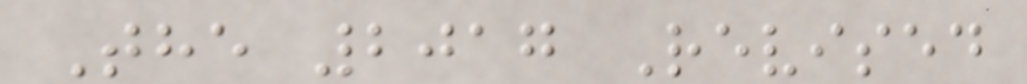The 2017 Revised
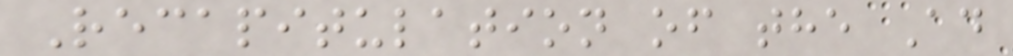Recapitulation of the Ad
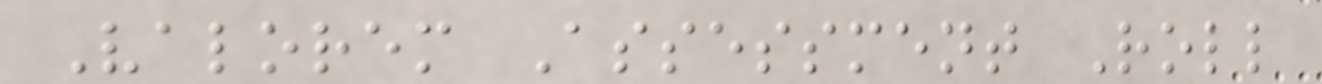Valorem Assessment Roll
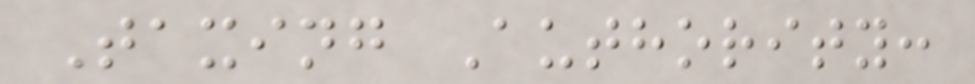Taxing Authority:
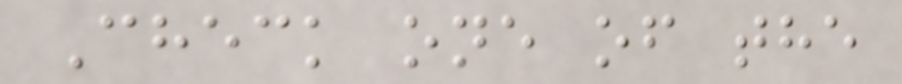Check one of the
